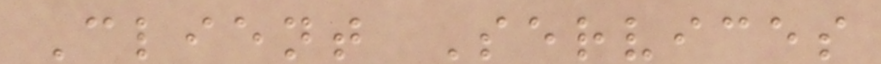Client Services
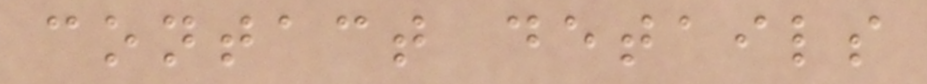contact details
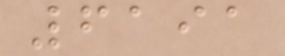6191
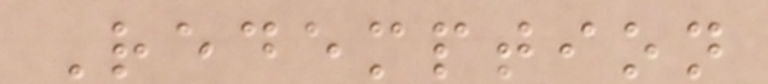Redemption
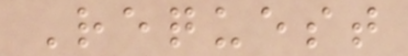Request
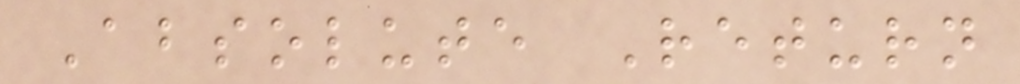Absolute Return
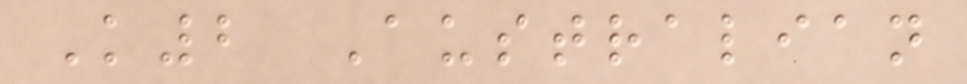K2 Australian
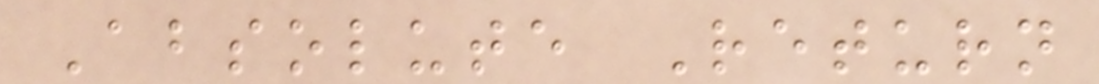Absolute Return
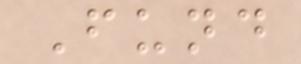Fund
